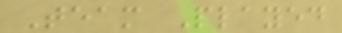Team Played
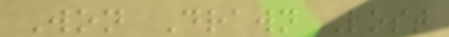Won Drawn Lost
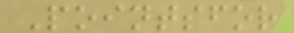Pointsfor
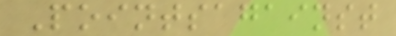Pointsagainst
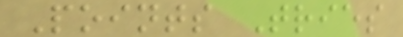Points Tries
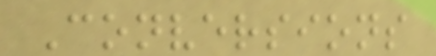Conversions
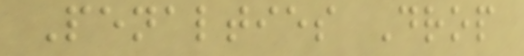Penalties Drop
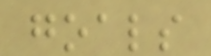goals
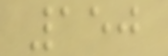150
